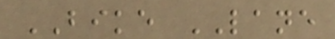BIKE LANE
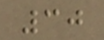30
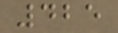425
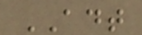ADT
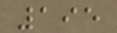195
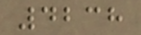4238
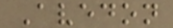Avedon
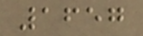1657
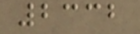2332
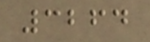3264
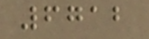6712
